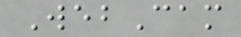WebCam
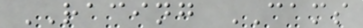RACING CAMS
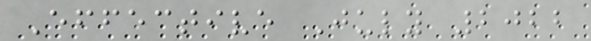Effective July 2022
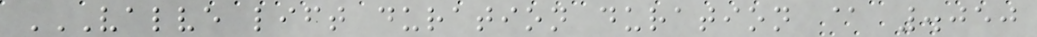VALVE LIFT DURATION DURATION @ .050
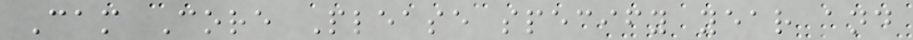Cam Core Please specify year and
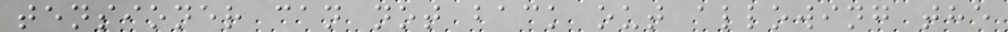tensioner can not back out allowing the
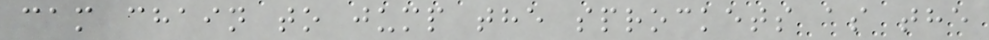cam chain to jump the sprockets as the
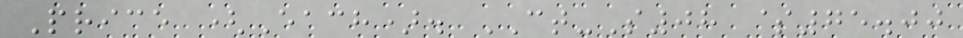Price (Each). CT-S08 $75.00
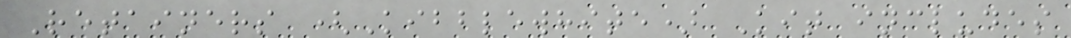Retainers (Kibblewhite) Kit includes
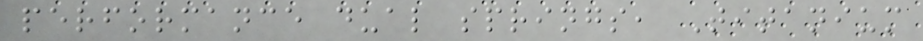performance dual springs, Titanium
